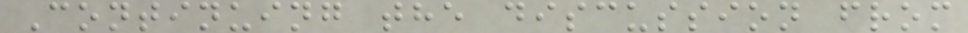Continuing the discussion from
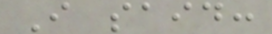I said:
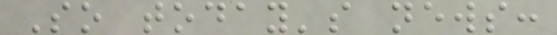So today's news:
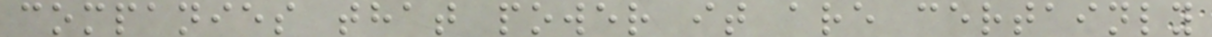companies that power it are certainly
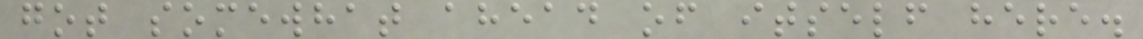got somewhat ahead of itself here.
